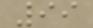99
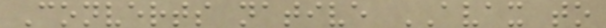Converts native AVAX to
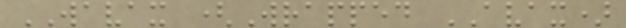WAVAX (Wrapped AVAX)
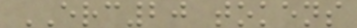ERC20 tokens
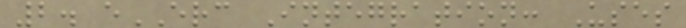2. eERC Integration: Uses
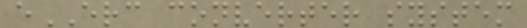eERC converter system
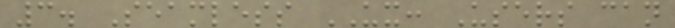3. Seamless UX: Users can
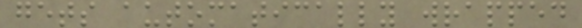gets automatically wrapped
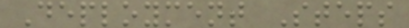Deployment Steps
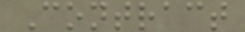Contract
